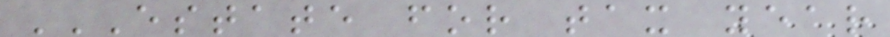ESTATE FOR TAX YEAR
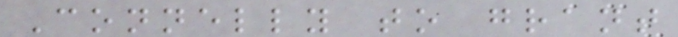Connelly to grant
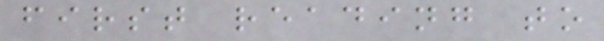first reading to
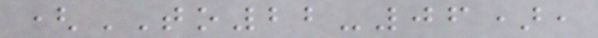(TO22-06),
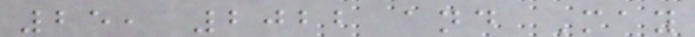25, 2022 and May
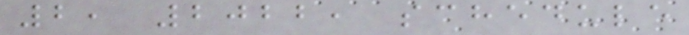2, 2022, schedule
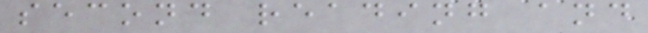second reading and
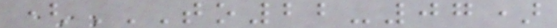(TO22-07)
